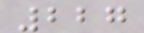227
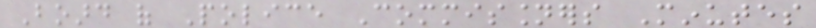Board of Police Commissioners Minutes
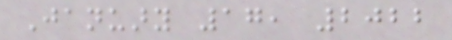January 17, 2022
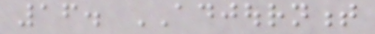16. ADJOURNMENT
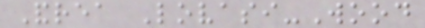Andrea Lovasi-Wood
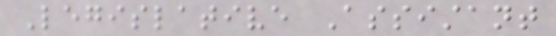Legislative Assistant
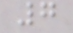7
